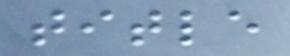title
